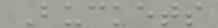Buckets
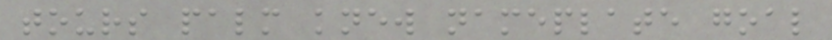tours palm knew nameplate goal
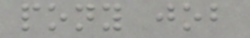pony job
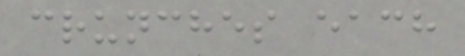crunches each
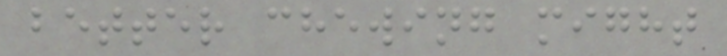better chewing might
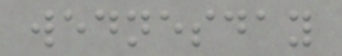wednesday
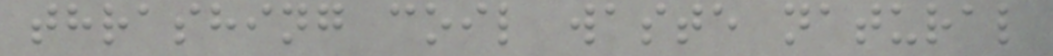thrashing coil waste natural
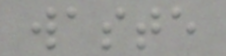waste
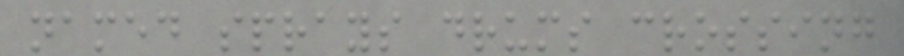named sprays drums crossing
